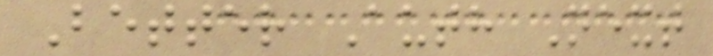Better Auth Next
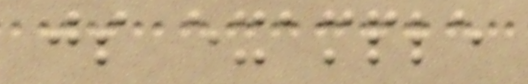js example
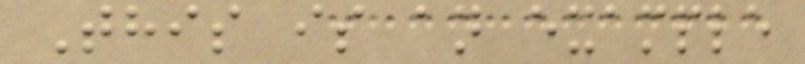This is an example
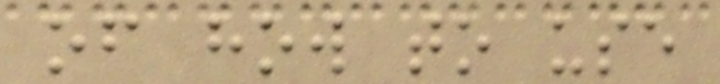of how to use
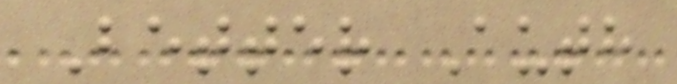Better Auth
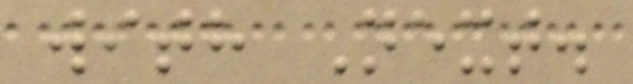with Next.
